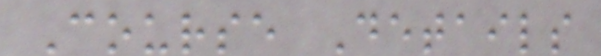Course Details
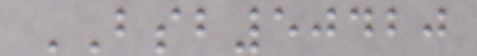BSB50420
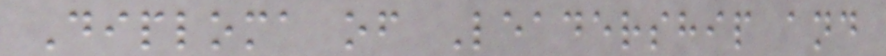Diploma of Leadership and
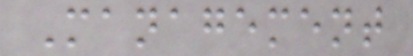Management
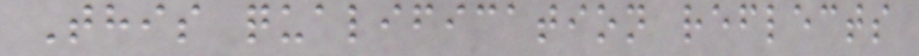This qualification reflects
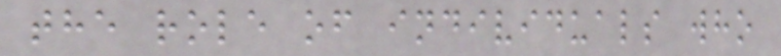the role of individuals who
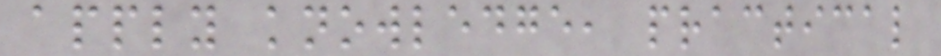apply knowledge, practical
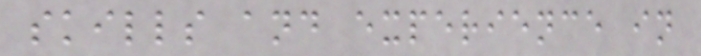skills and experience in
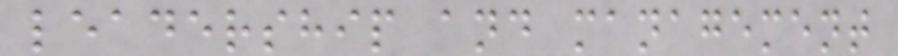leadership and management
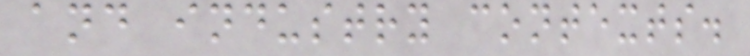and industry contexts.
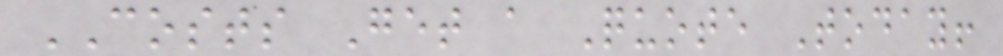COSTS Get a Quote Today!
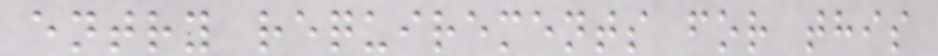entry requirements for this
